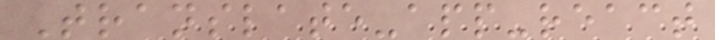Translate-app-react
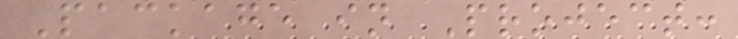Package in Project:
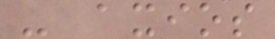- axios
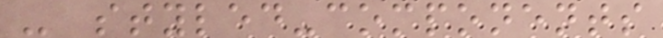- styled-components
